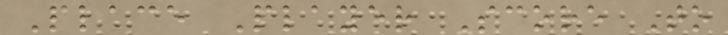Place Player Score To
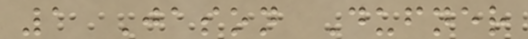1 Jason Dufner
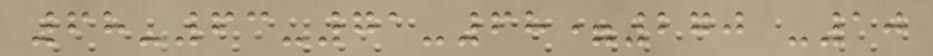68-63-71-68=270 -10
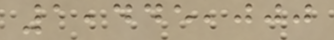1,445,000
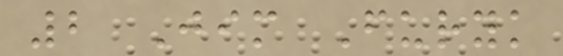2 Jim Furyk
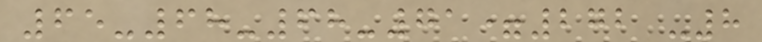65-68-68-71=272 -8
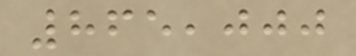865,000
